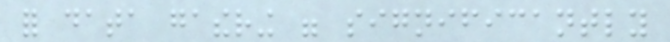for data gathering were significantly
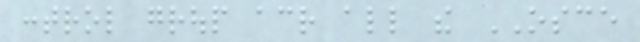control group across all the OSCE
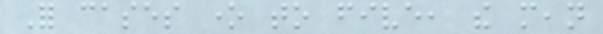For cases one to five, the mean
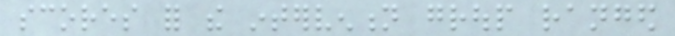scores for the intervention group ranged
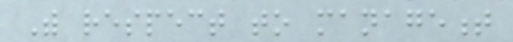With respect to management
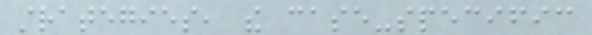strategies, the case-specific
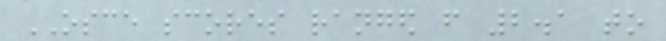OSCE scores ranged from 2.1 to
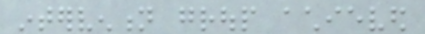intervention group achieved
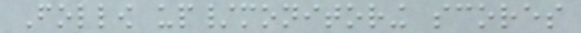Follow up/monitoring scores
